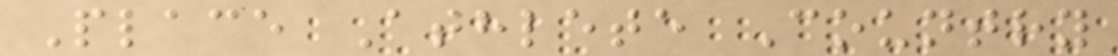Place Athlete Country
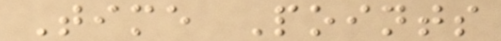Time Points
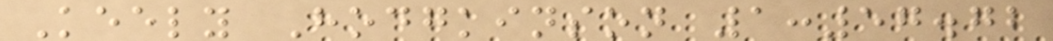Keely Hodgkinson 1:57.72
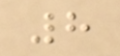8
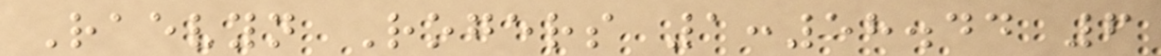Raevyn Rogers 1:58.44 6
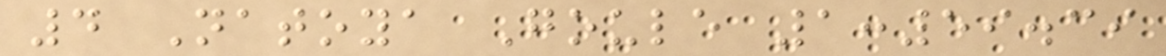4 Natoya Goule 1:59.39
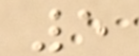5
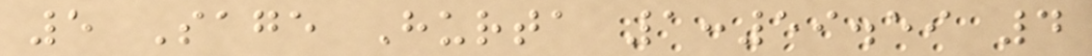5 Sage Hurta 1:59.59 4
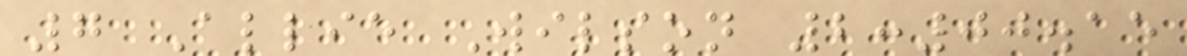7 Allie Wilson 2:00.15
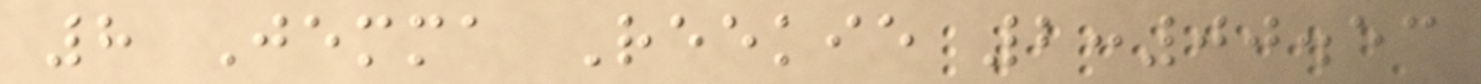8 Jemma Reekie 2:00.53
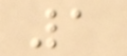1
